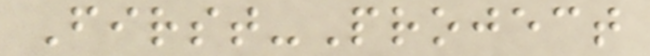First-Project
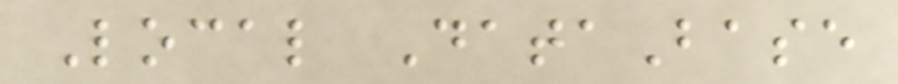Local DataBase
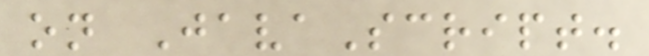on JavaScript.
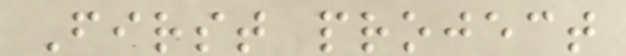First project
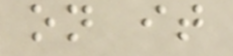on it
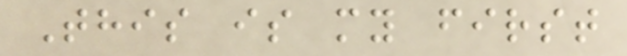This is my first
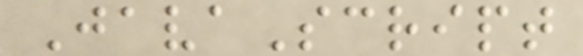JavaScript
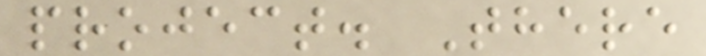project. There
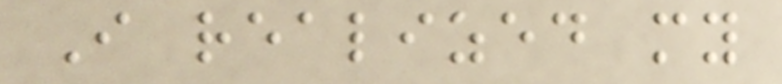I realized my
